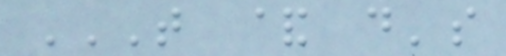T & D'S
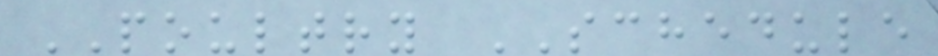POULTRY SCHEDULE
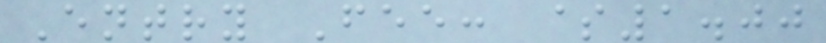Entry Fee: $1.00
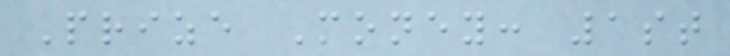Prize Money: 1st
